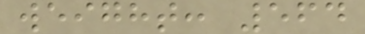weight: 564
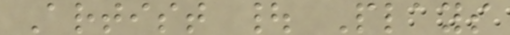Artist | Plays
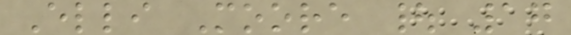Elli Moore | 17
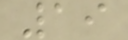19
